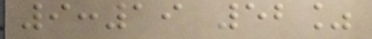9:19 52%
